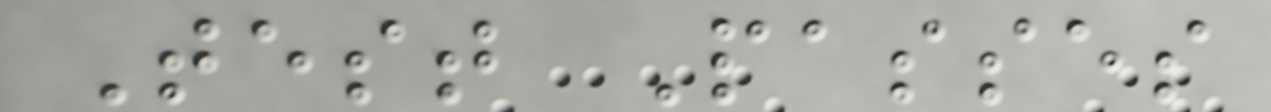Test Passes
